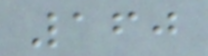160
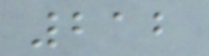212
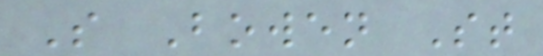S Bowen St
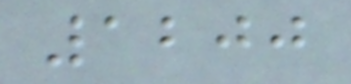1200
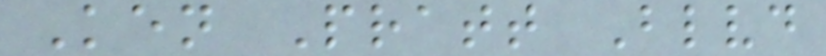Ken Pratt Blvd
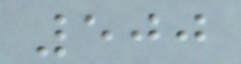500
